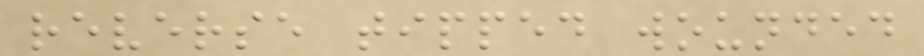reverse tipped wounded
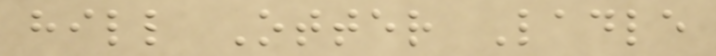hill Otter Ladle
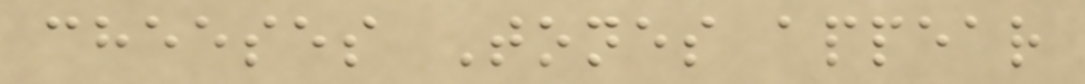cheeses Tones appear
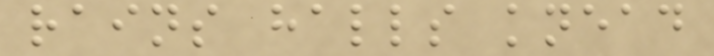rains halls knead
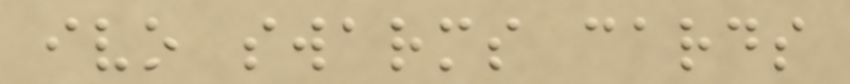ivo swarms cards
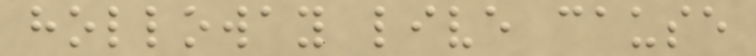holloway live cause
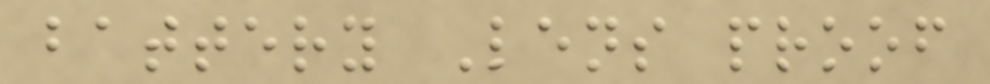battery Lens proof
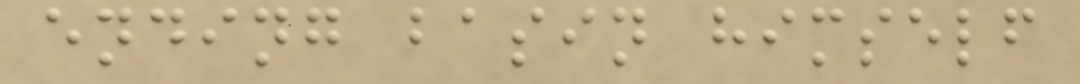ending basin himself
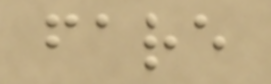fare
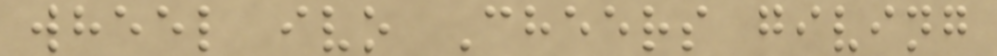wheel ivo Cheers giving
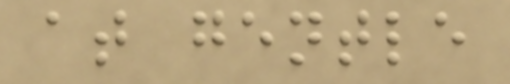at gentle
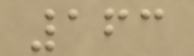163
